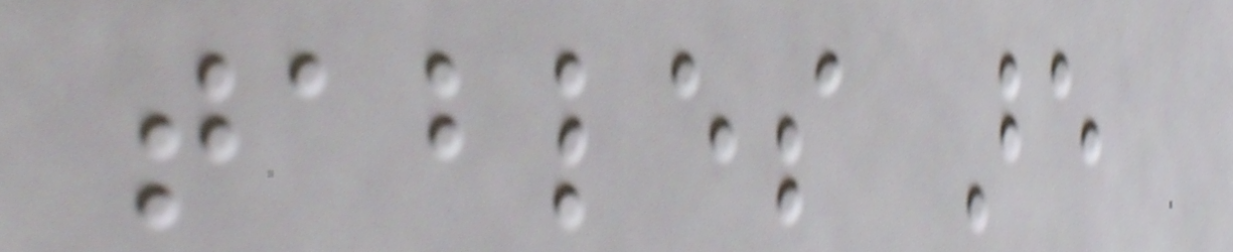tables are
